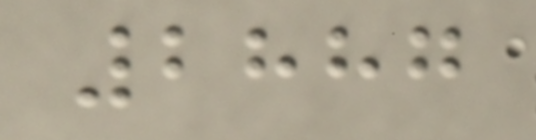2887
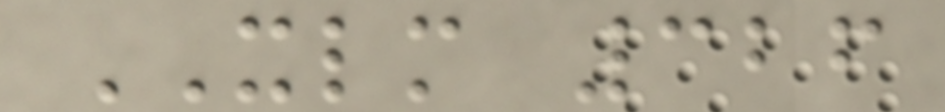XLM 326
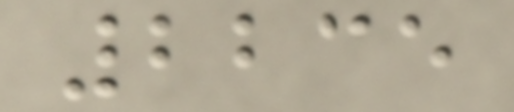2235
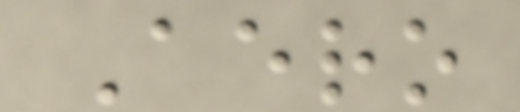Aero
